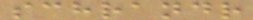schrandr
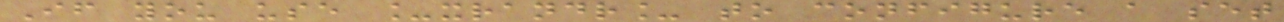If you use _xrandr_ to configure a set
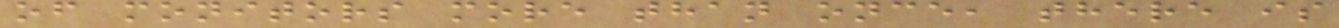of monitors more than once, there is
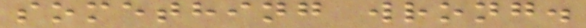something wrong.
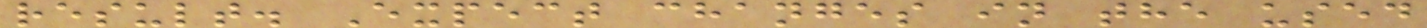result. Expect changes in the used
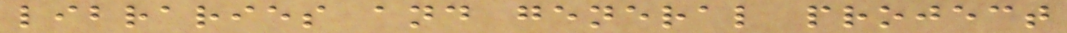libraries and general project
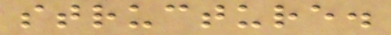structure.
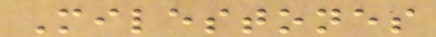Milestones
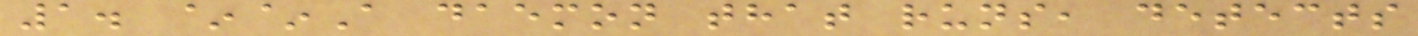1. ~~A daemon that runs, detects
